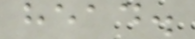head.
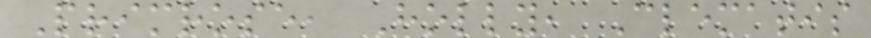Primrose, Holly, Clematis
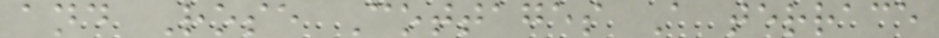and Rose Cottages A terrace
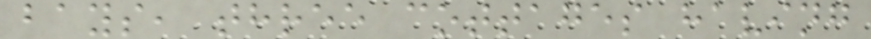bays, three cottages having
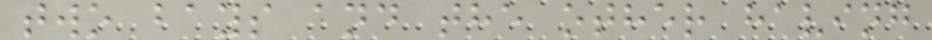two bays and the other having
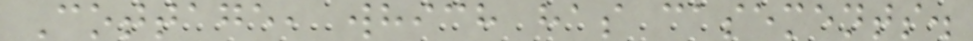Cottage, which has casements.
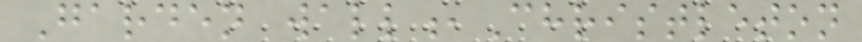Garden wall,Christleton
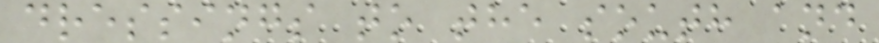dressings to the south and
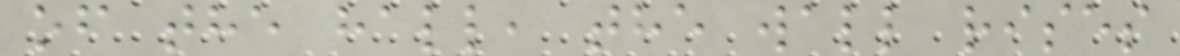of the hall, the wall rises
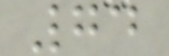74
